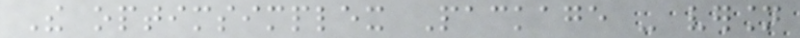The optimsimplex Package - version
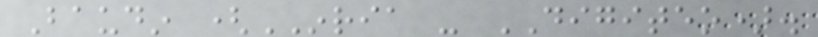Baudin (INRIA - DIGITEO).
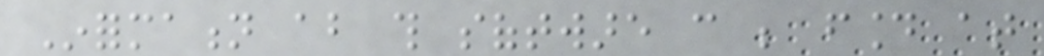Information about this software can be found at
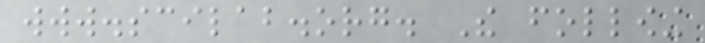www.scilab.org. The following
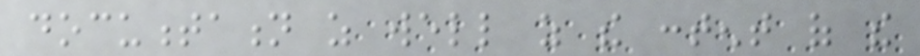documentation as well as the content of the
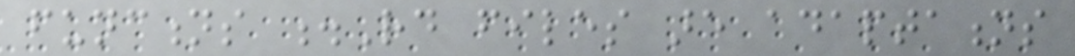functions .Rd files are adaptations
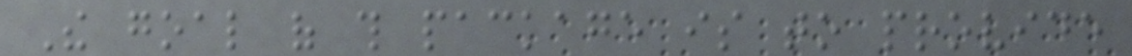The goal of this package is to provide
